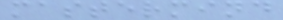mastermind
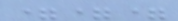===
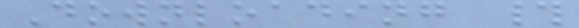Downloading #
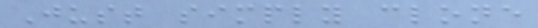Just simply clone
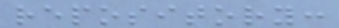repository:
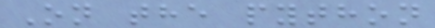On the python
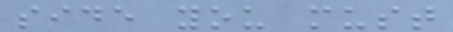side you must
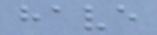have
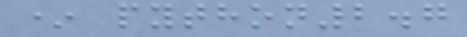* python2.7
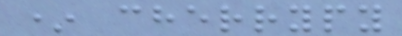* cherrypy
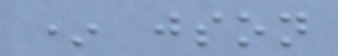* json
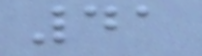41
